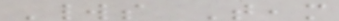Worlds Team
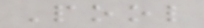Pool
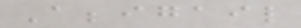Abbigail
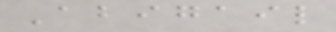Abigail
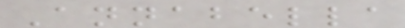Annabella
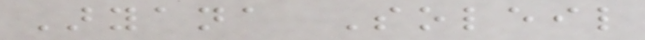Aryana Soleil
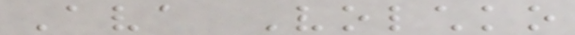Ava Volchko
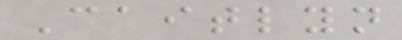Caitlyn
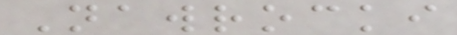Nawrocki
